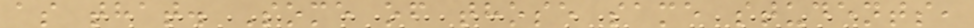as that. Some of those same students,
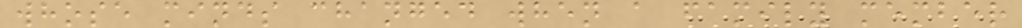whose minds changed when a family member
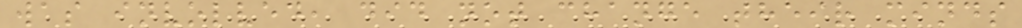was involved, did not change their minds
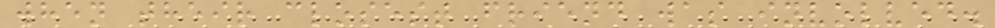when their closest friend was involved.
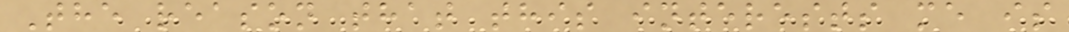The reason that this interests me is
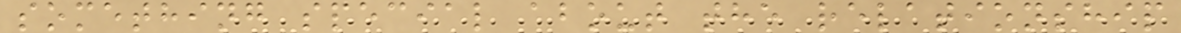something special about the relationship
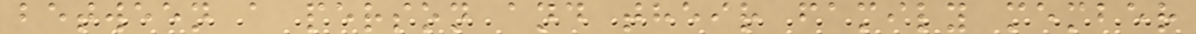between a person and their family member
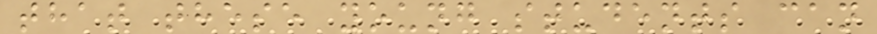that these young students can
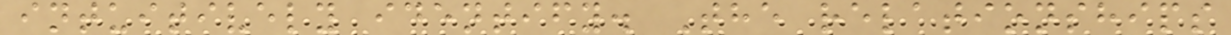intuitively identify. The relationships
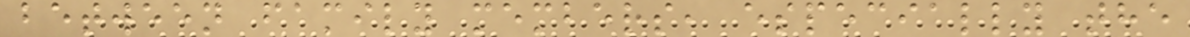between family members, especially the
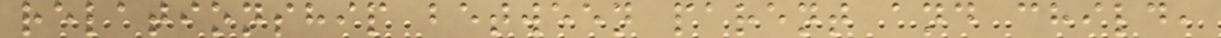relationship between parent and child,
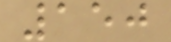150
